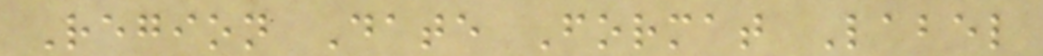Region Date Format Label
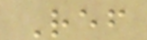Ref
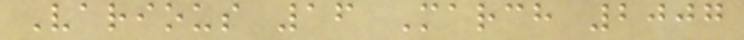Various 16 March 2007
